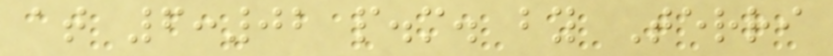at 6:02 p.m. by Terri
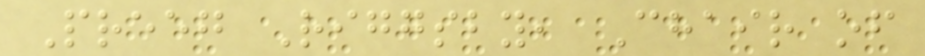Preeg Riggsby, Chair of
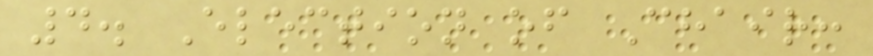4. Election of Chair:
